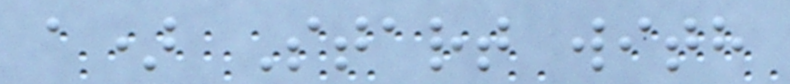a) Start with
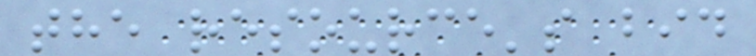the resource's bid
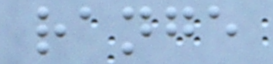range
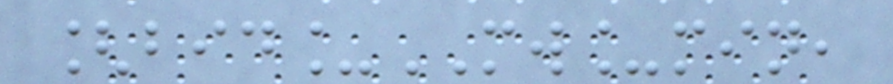[bid_MW_min,
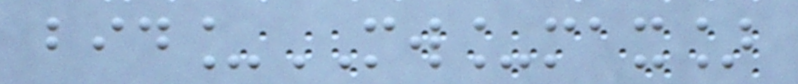bid_MW_max]
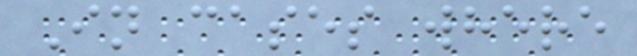In cases where
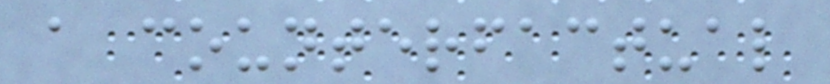a counterfactual
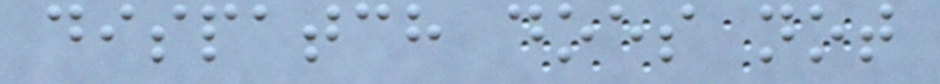dispatch does not
